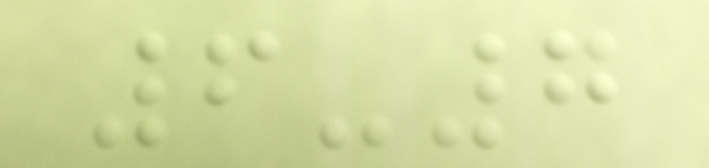6-7
